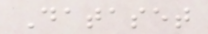Dataset
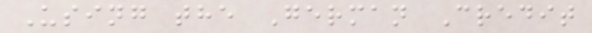Using the German Credit
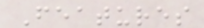Features
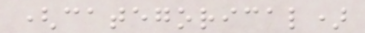(categorical)
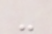-
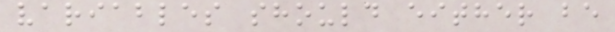variables should either be
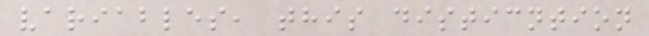variables, this disticntion
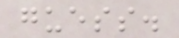guess.
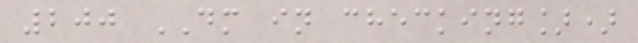200 DM in checking])
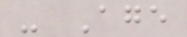- Age
